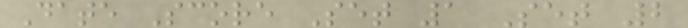Date Score Set 1 Set 2
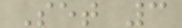Set 3
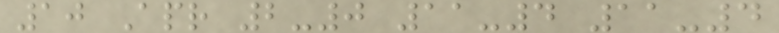10 Apr 2-0 11-4 11-4
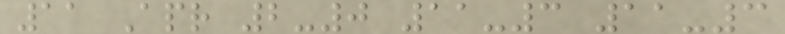11 Apr 2-0 11-3 11-3
